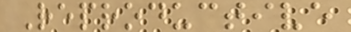Reproductive
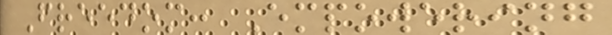Freedom: Empowering
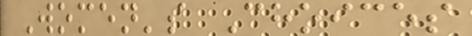Women's Choices
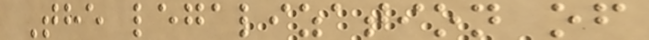The legalization of
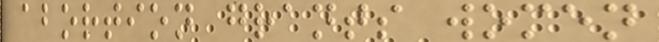abortion grants women
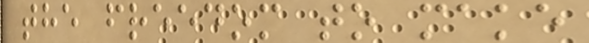the freedom to make
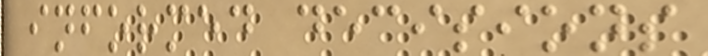informed decisions
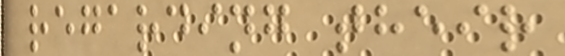regarding their
